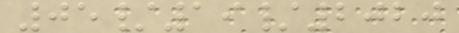05/19/2020
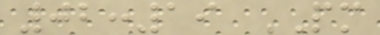02:19 PM
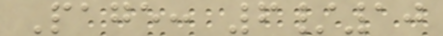Page: 6/10
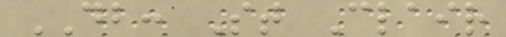DB: St Clair
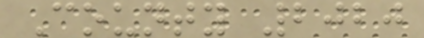County 2020
